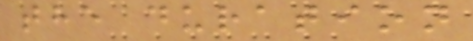the duration
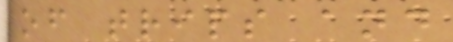of trips and
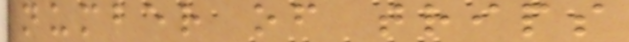number of trips
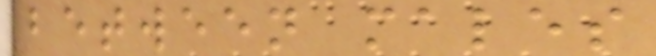between males
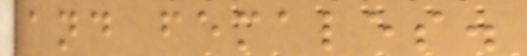and females.
